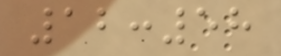12:58
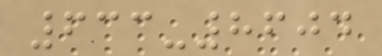633-8604
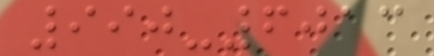990-6013
